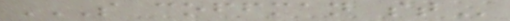S COFFMAN ST
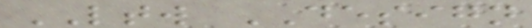LTW DESIGN
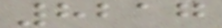8217
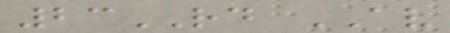23RD AV
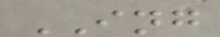ING
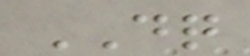DQ
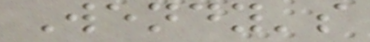Wendy's
